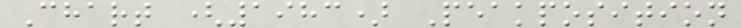Chart (1983) Peakposition
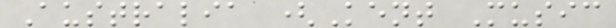Australia (Kent Music
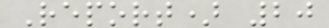Report) 20
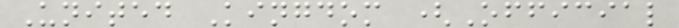United Kingdom (Official
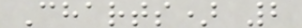Charts) 2
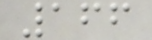166
